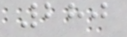280
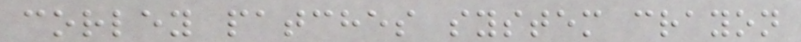corley patches system crayon
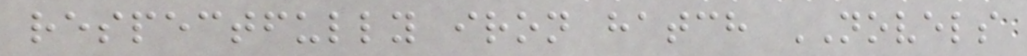respectfully iron hatch NOVELS
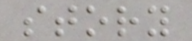story
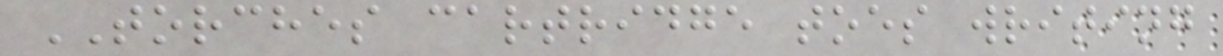TORCHES cartridge toes writing
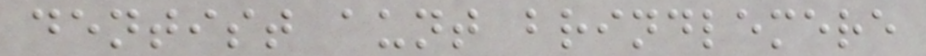dentist aunt brindlemere
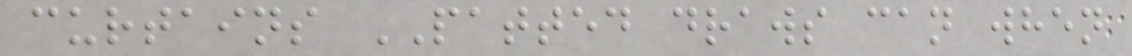curtains PATTED draws can when
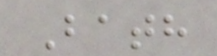Bath
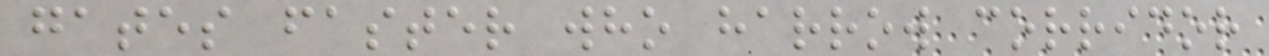gates faster who harrow corridor
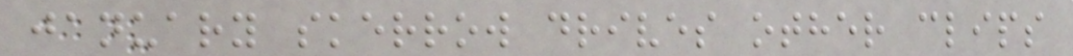january skerrow drives other clips
